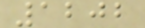1202
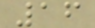16
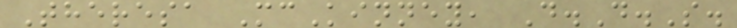Theresa McKinney, D.D.S.
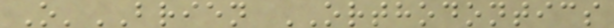O'BRIEN ORTHODONTICS
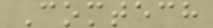Comtech
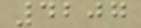4207
